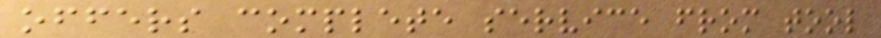offers complete service from tool
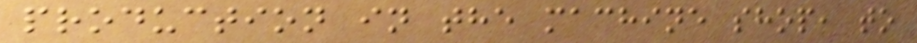production in the machine shop, to
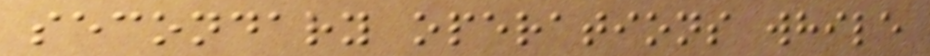secondary operations while
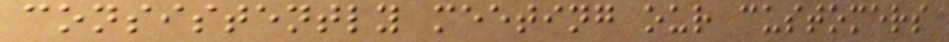consistently meeting our customers
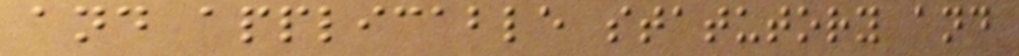and applicable statutory and
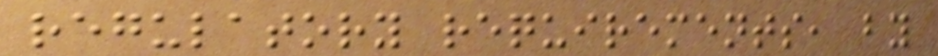regulatory requirements, by
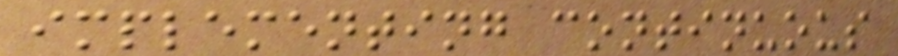implementing continuous
